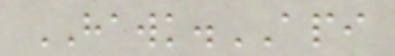HAWK.API
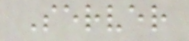Server
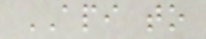API to
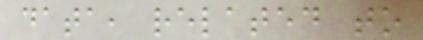data, related to
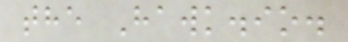the Hawk.io.
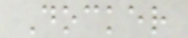Docker
